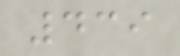439
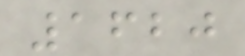1620
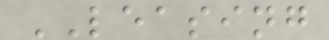LEASING
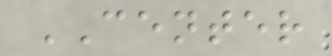CENTER
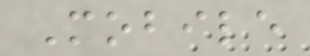Mobile
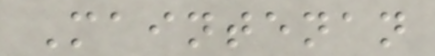Maintenan
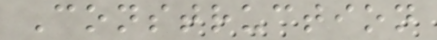Construction
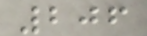206
